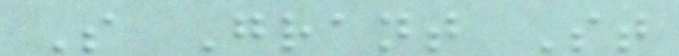S Grant St
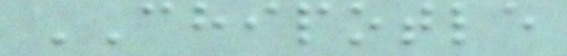CHIPOTLE
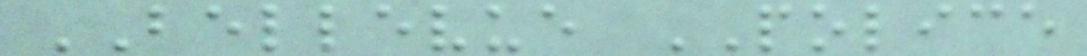BELLEVUE POLICE
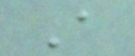A
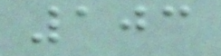103
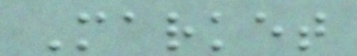Market
